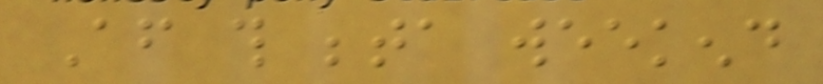After this beta weekend
